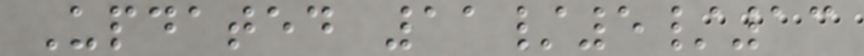Updated 11/5/13
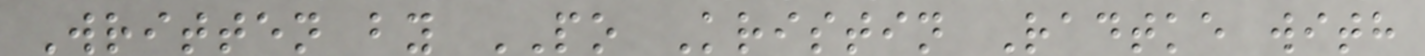Written by PO Kristin Radtke with
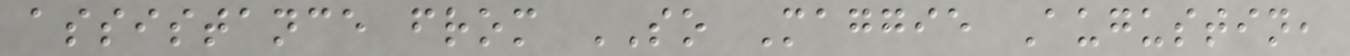assistance from SO Maggie Augustin,
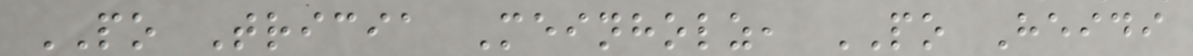PO Tricia Meinholz, PO Heidi
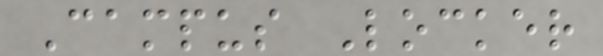Campus Locker
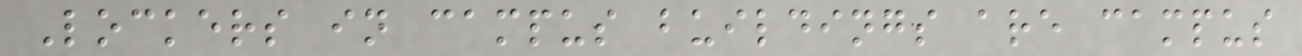Lockers in campus buildings are campus
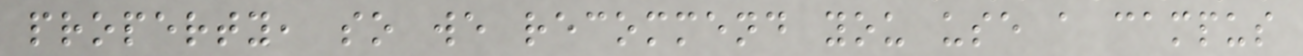property, so we recommend you use a campus
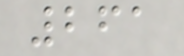261
